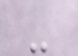-
